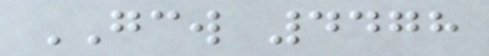GCW 4478
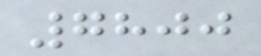7800
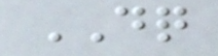DQ
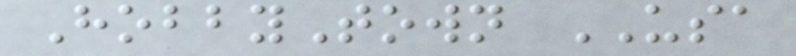HobbyTown USA
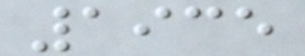1935
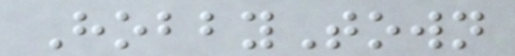HobbyTown
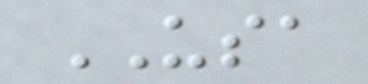USA
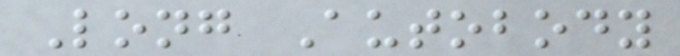Long Autobody
